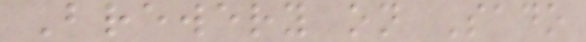Brewery on Sado
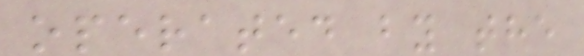operated by the
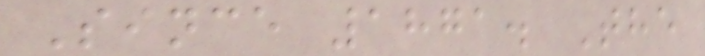Since 1871. The
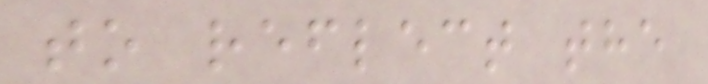to reflect the
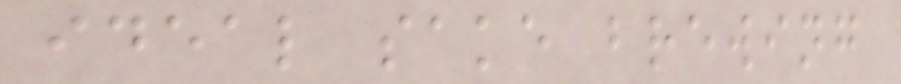ideal sake brewing
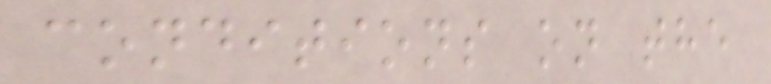conditions on the
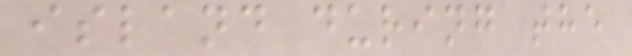island during the
